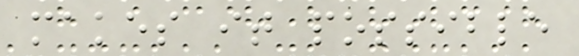makes it possible
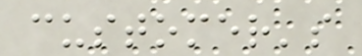customer's
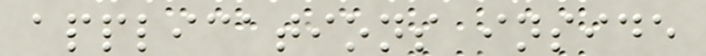applications inside
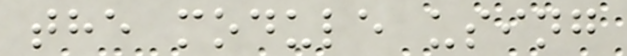the module using
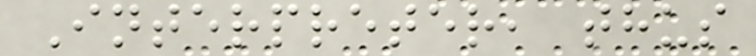Interpreter, thus
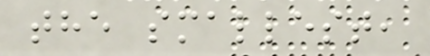the smallest,
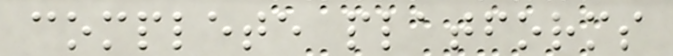complete platforms
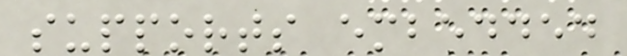supports embedded
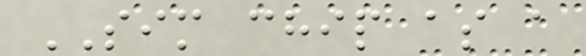SIM chip as a
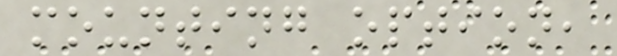mounting option,
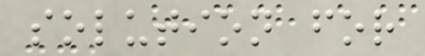solution for
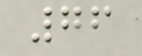76
